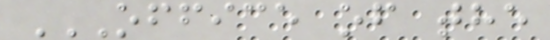OFFICE OF THE
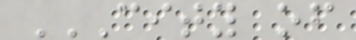CITY OF
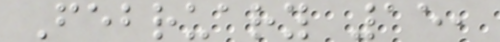February 15,
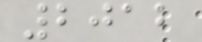2012
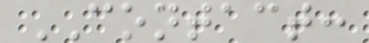CONTACT:
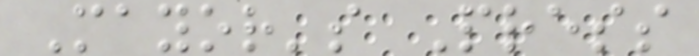Mayor's Press
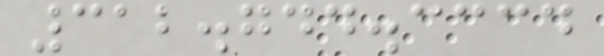312.744.3334
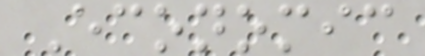Economic
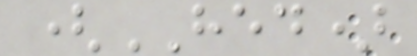(HED)
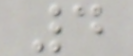4
